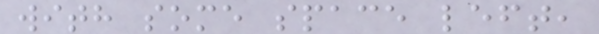with some space left,
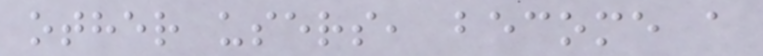other users, become a
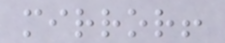mirror!
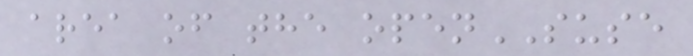area of the openSUSE
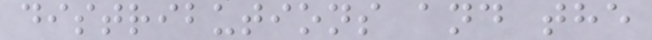distributions and the
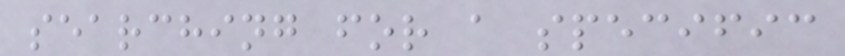searching for a specific
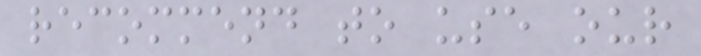recommend to use our
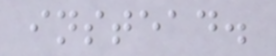instead.
